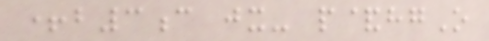+b3c jx- p&hgO
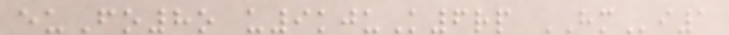euFo8o u9kjuK6rp HMi1
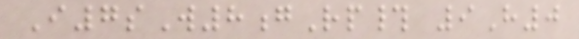I7sW8gRp# 9H0
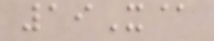19X@
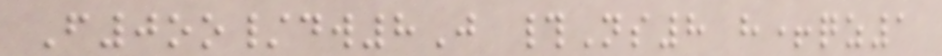F0oo/dw8J #Ns8 h+qz1
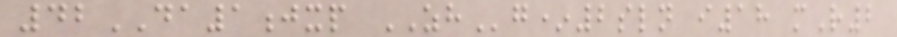42DA1jxp ZHg*2sln i18 mR2
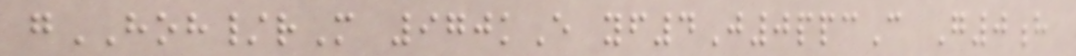gHOH/rM 970kE yf4J0ppcC G0h
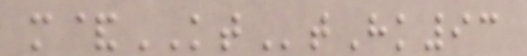m&KTtHk93
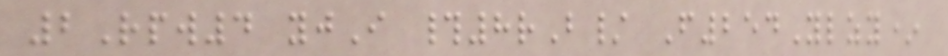2Rpw4 yjI #8rB/ F254Ylzy*
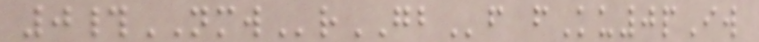0#NMWrGBf fKu0pIw
